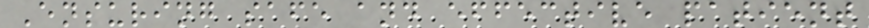Ensuring safe and effective patient
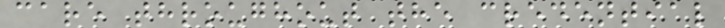care throughout the credential
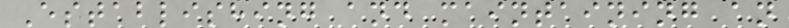Establishing and maintaining an
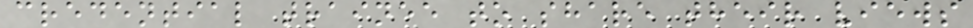credential trainee to share their views
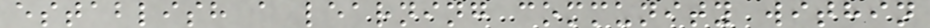establish a learning community within
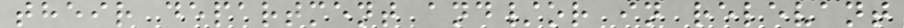their department and/or in relevant
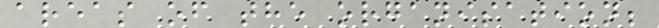areas of the organisation;
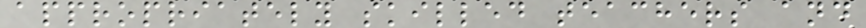appropriately skilled teachers and
